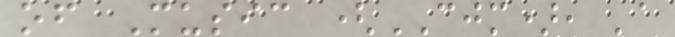of Music (CJM), 'a
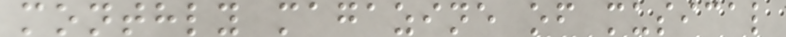monthly magazine of musical
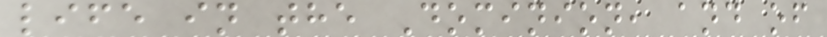life in the Dominion, and of
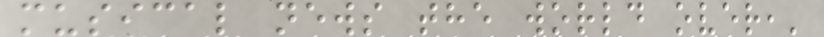musical news the world over,'
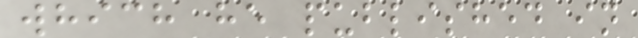which he published in
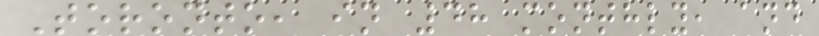Toronto, in 48 monthly, and
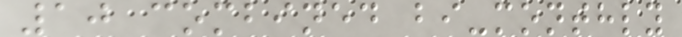10 combined bi-monthly
